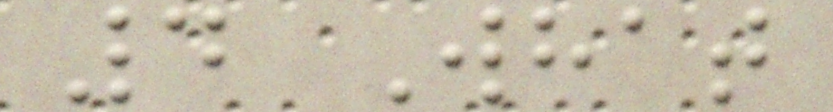4 What
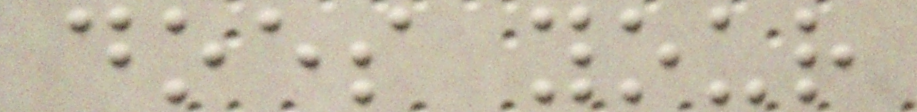does your
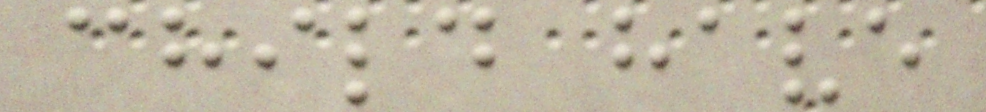child have
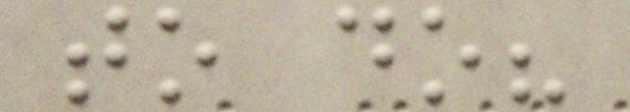to do?
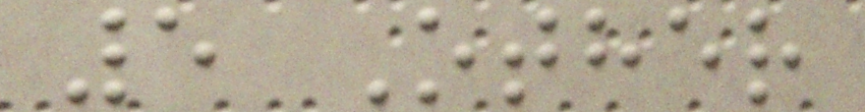5 Other
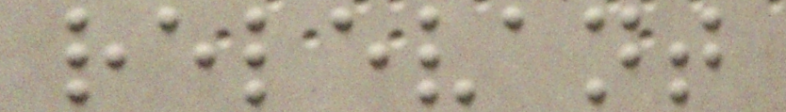relevant
